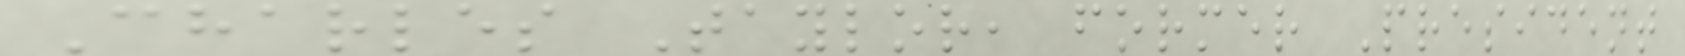Charles Taylor, former President
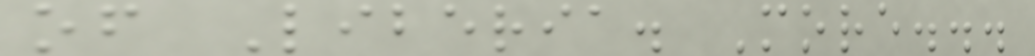of Liberia. More...
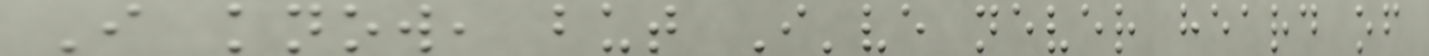I know, but I've never heard of
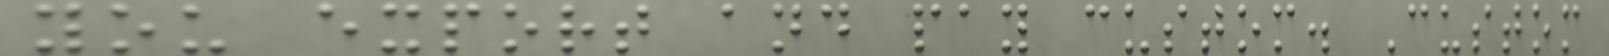you export and pay custom. Custom
